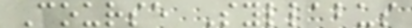Course Syllabus
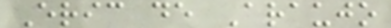Eric de Araujo
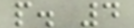p. 4
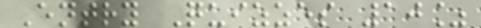Entry Quizzes 10%
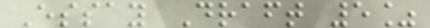Essay Draft 5%
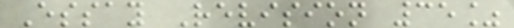Essay Revision 35%
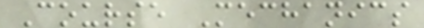Course Mechanics
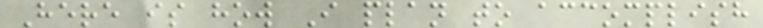Here is how I plan to accomplish
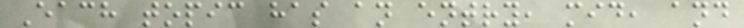Each topic has an entry, mid, and
